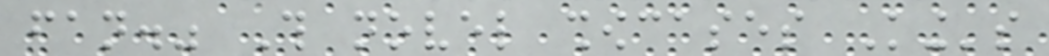fan." This novel showcases King's
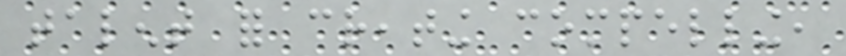talent for creating compelling,
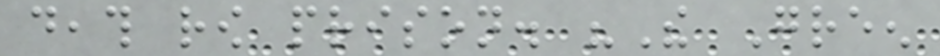death row prison. "The Green
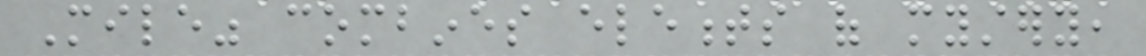Mile" combines elements of mystery,
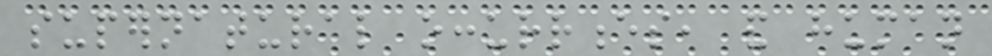supernatural occurrences, and human
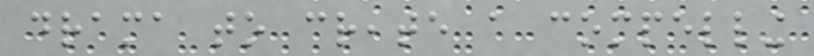drama to create a compelling
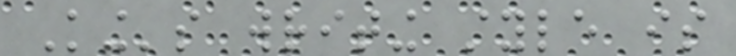King's writing style is
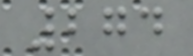274
